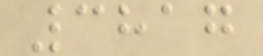3817
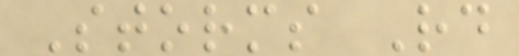Storms Rd
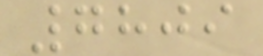7809
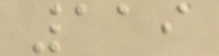119
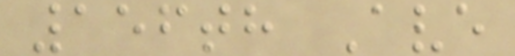156th Ave
